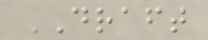DRAFT
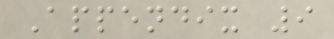Appendix 9
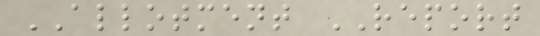ALLOTMENT REPORT
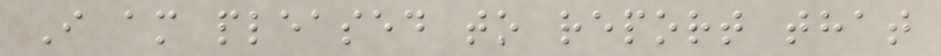I am pleased to report that
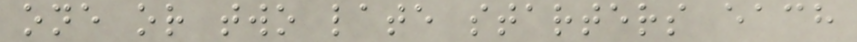one or two late starters each
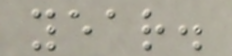year.
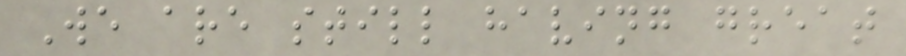We are still having great
